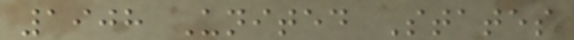1908 United States
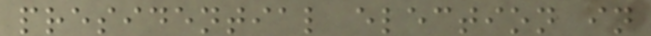presidential election in
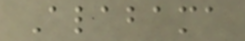Alabama
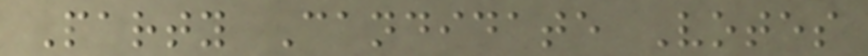Party Candidate Votes
